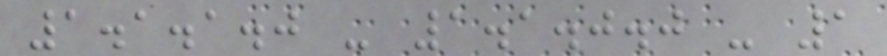1.1.1.0 - 1.1.0.0 - 1
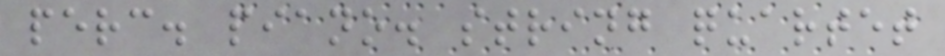perc. piano. string quartet
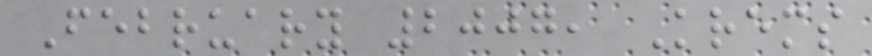February 2007, Krems
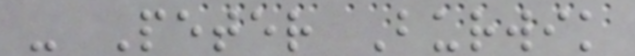- Peter Burwik
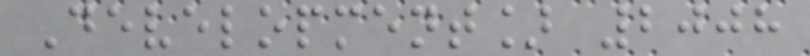Development] 2008
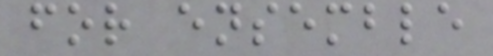for ensemble
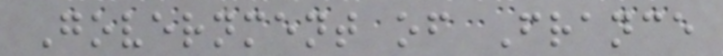Government of France
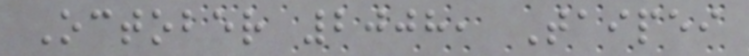October 2008, Taipei
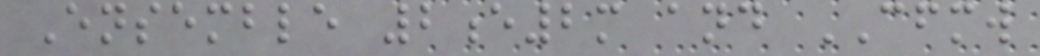Ensemble 2e2m and CFMW
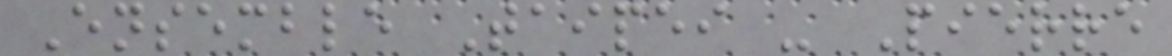Ensemble Taipei - Pierre
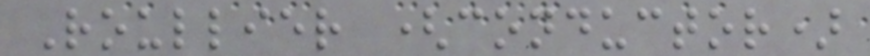Roullier (conductor)
